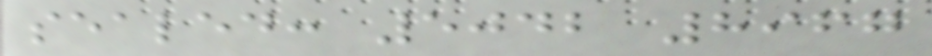sealed: 5042 8967
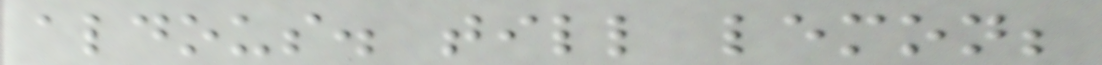aldous. till lemon;
